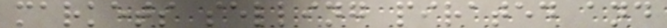markets selling pirated and
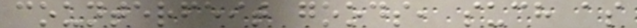counterfeit goods, such as
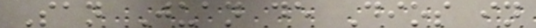San Juan de Dios in
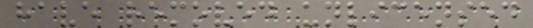have removed unlicensed
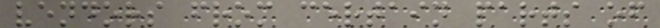vendors from certain parts of
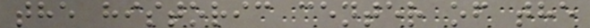the historic center of the
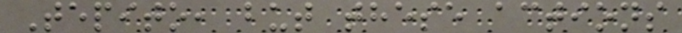Tepito, but these actions
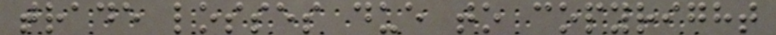trade losses due to copyright
